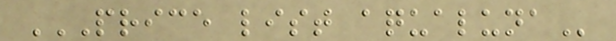PRICE LIST AQUALUNA
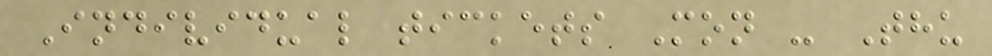Individual tickets Mon - Thu
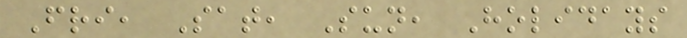Fri, Sat, Sun, Holidays
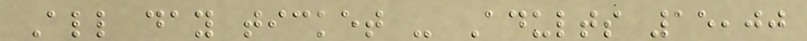All day ticket - Adults 15,00
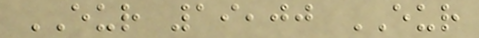EUR 19,00 EUR
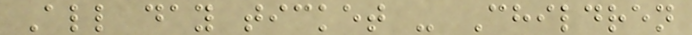All day ticket - Children
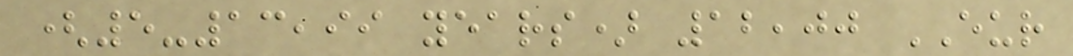(5-13,99 years) 12,00 EUR
